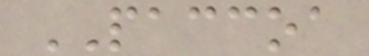PACCOA
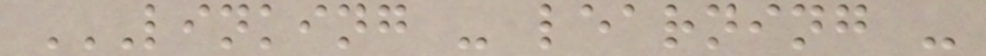LINKING - LEARNING -
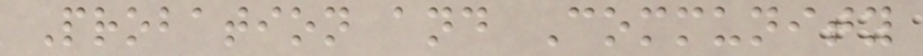Probation and Community
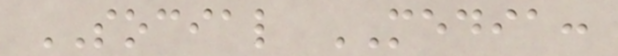SOCIAL MEDIA:
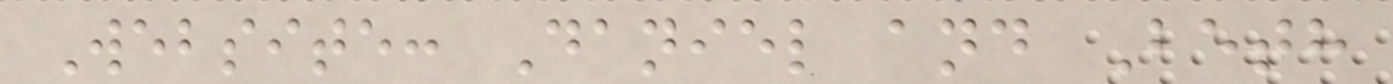Website: Daniel and Beth
